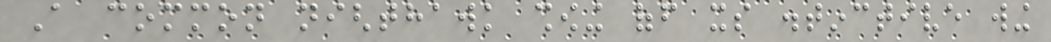A common nighthawk showing off its distinctive wing
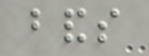bands
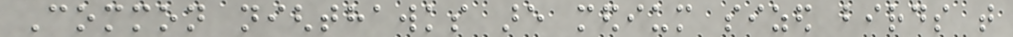Common nighthawks are medium sized birds that
